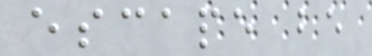escape be
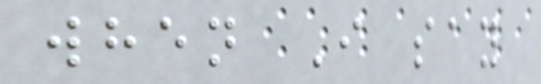when I say
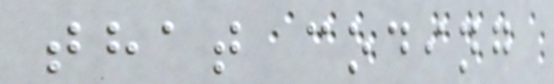that coding
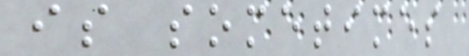is sometimes
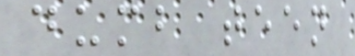dumb teen
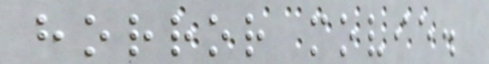horror movie.
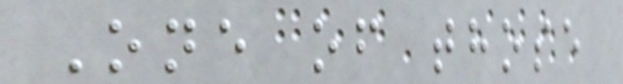One of those
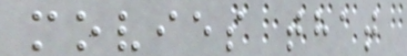movies that
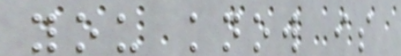you know is
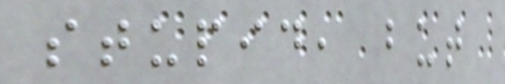stupid, but
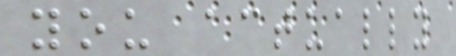you actually
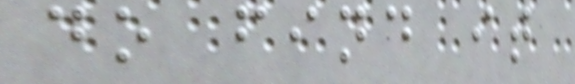do find it
